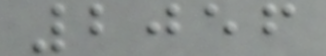2056
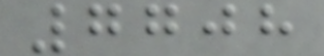7708
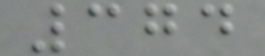374
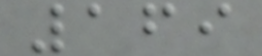169
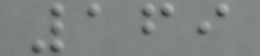169
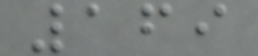169
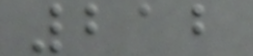212
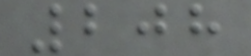208
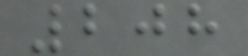208
